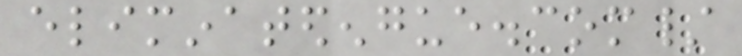eliminatedengue.com/
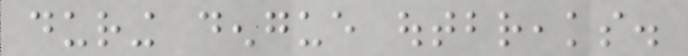during dengue outbreaks.
